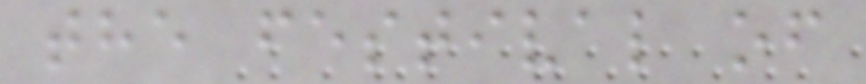the festival of
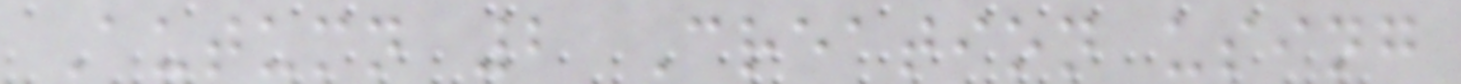Autumn 2 Creation using
